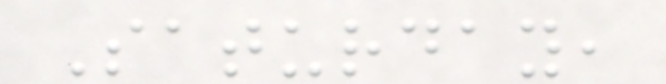Saturday,
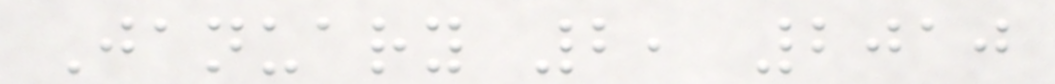January 2, 2010
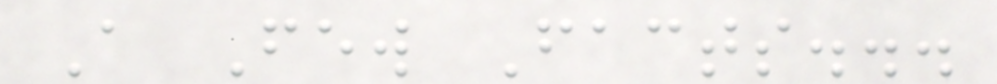A Few Facts...
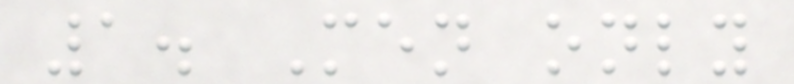1. Men only
